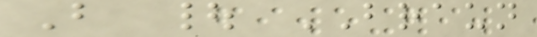B | BRAUN
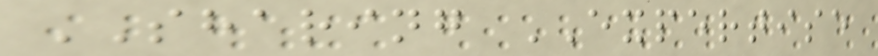SHARING EXPERTISE
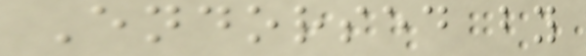Endorsed by
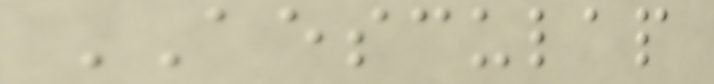AESCULAP
